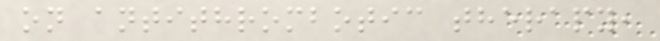on antithrombotic therapy,
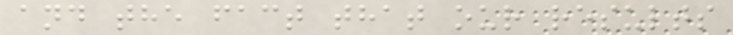and the fact that our results
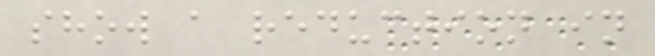show a reduction in
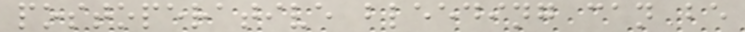postoperative bleeding can be
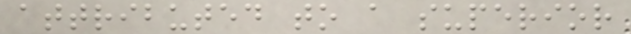attributed to a superior
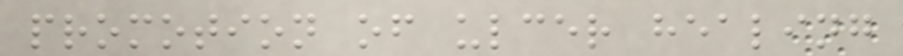promotion of ulcer healing
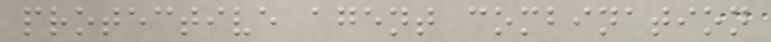protective agent combination
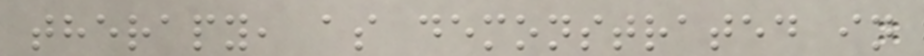therapy, as demonstrated in
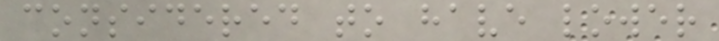considered to have lower
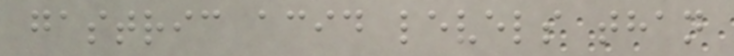gastric acid levels than
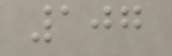107
